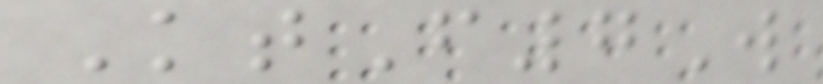KtF7W
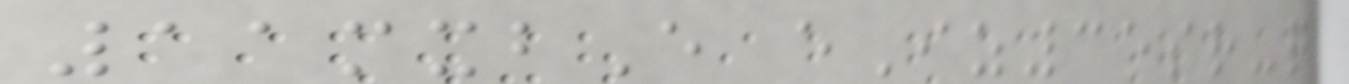11mxbE eIz35sr-q
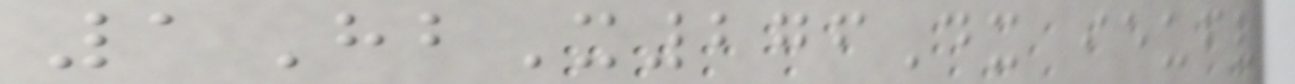1HbX276Dx ieufv
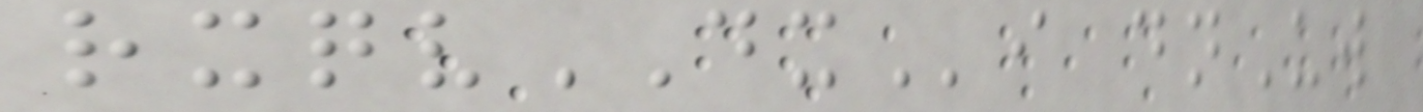rxqvDXi dnUw
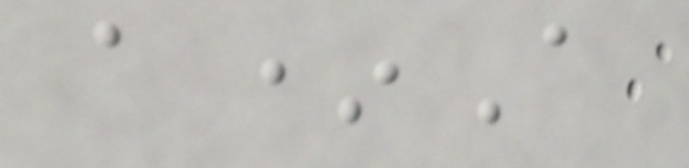a*A
